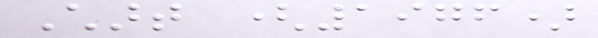Chart (1976)
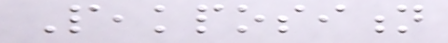Peakposition
